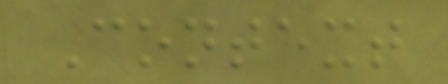Context
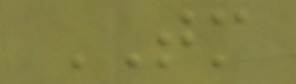TM
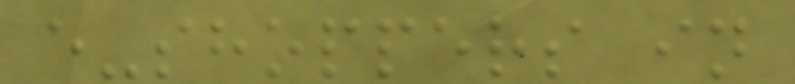e-shoppers in
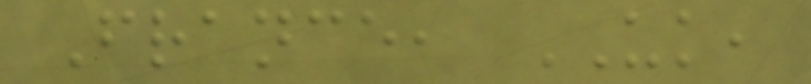France, UK,
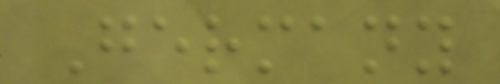Germany
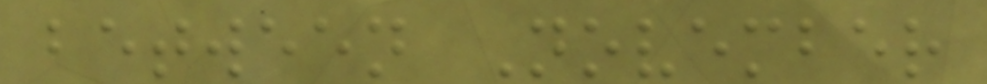between November
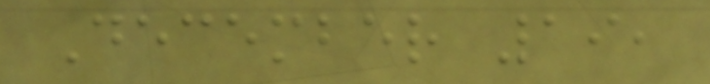December 19,
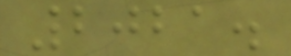2021.
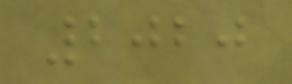2020
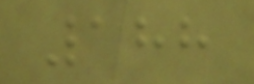188
